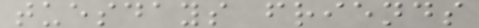tuesdays friends
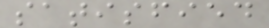satisfied
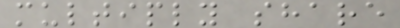multiply share
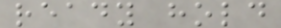ready hold
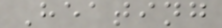Heating
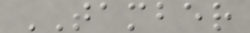TAMBER
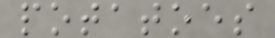potatoes
